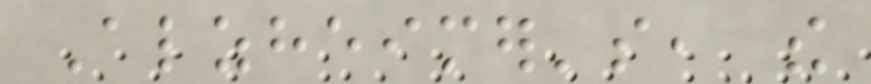Alzheimer's, the
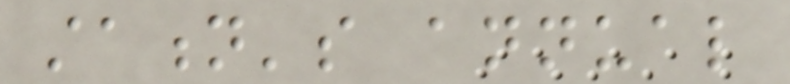station's annual
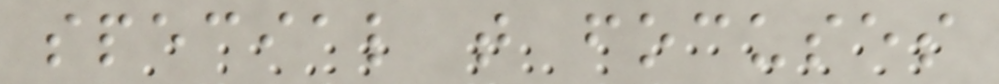special that focuses
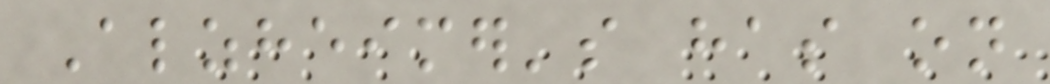Alzheimer's has on
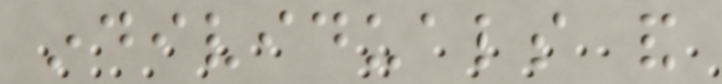individuals and
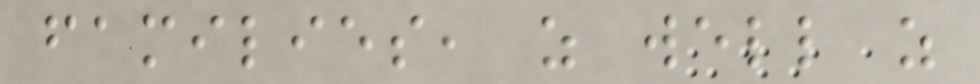families, as well as
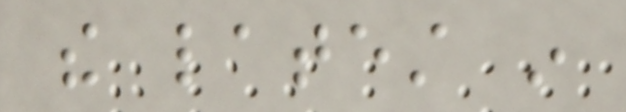the latest in
